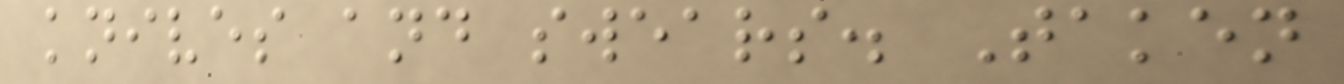knives and swears. Taken
